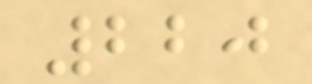220
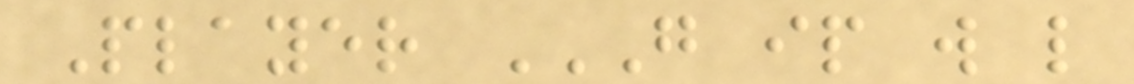Player G IP W L
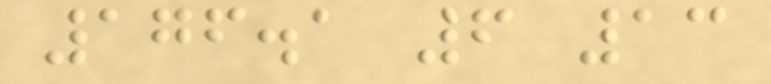176.1 6 13
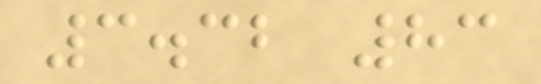3.32 83
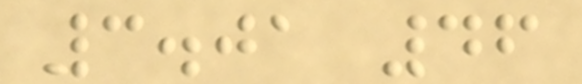3.01 46
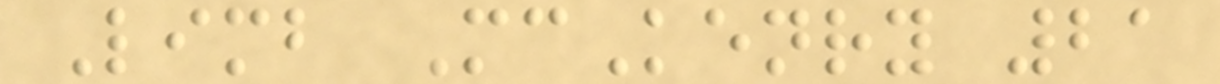Limb McKenry 21
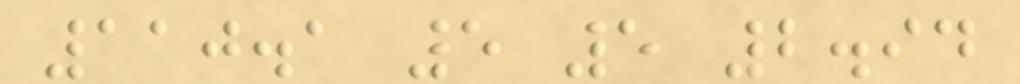110.1 5 5 2.94
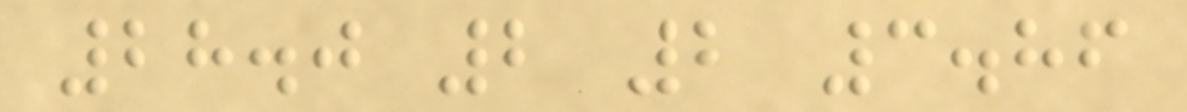28.0 2 2 3.86
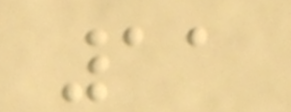11
